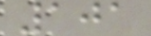101
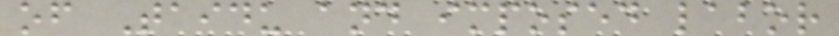of Taidu and imposed labor
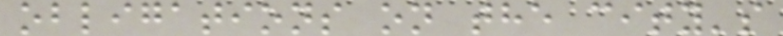obligations on the city's
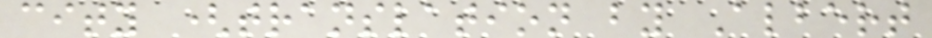city (translation by Albert
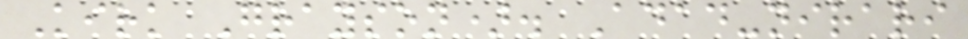Kirk Grayson). Adad-nirari
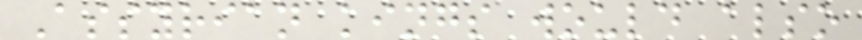Assyrian kings would also
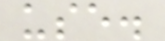use.
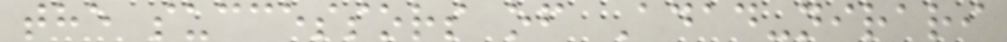the successors of Adad-nirari
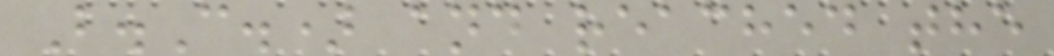B.C.) and reached the
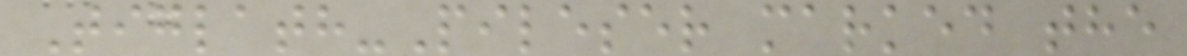Tiglath-Pileser marked the
